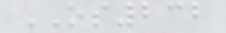OS232
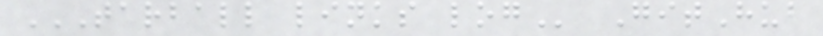TARBALL LINKS LOG GitHub
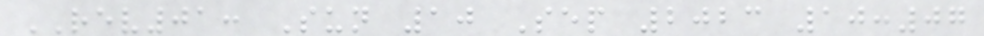REV01: Sun 10 Sep 2023 10:07
